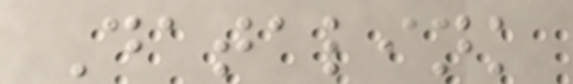Datalink
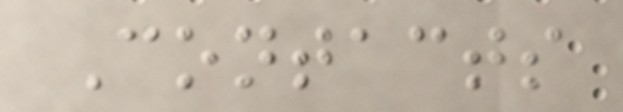Contacts
